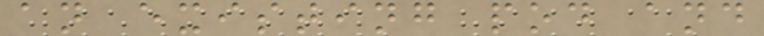an existing pod and
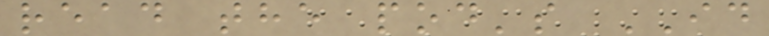read the pod's ID
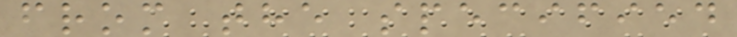from the specified
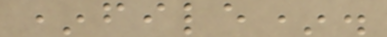*file*.
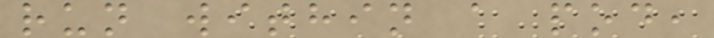run within a pod,
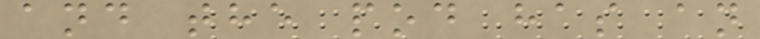and the pod has an
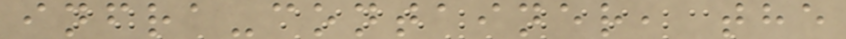infra-container, the
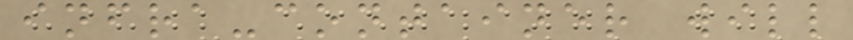infra-container will
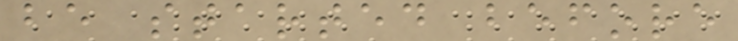be started before
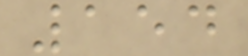154
